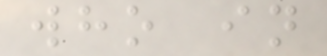who in
